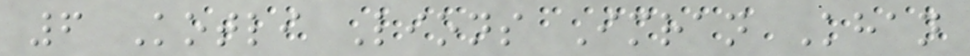6 Kotli Lions Imran Khan
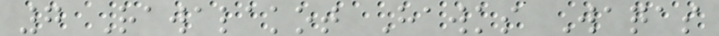7 Rawalakot Hawks Waqas
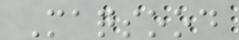Maqsood
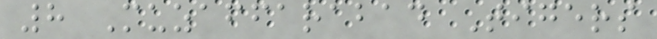8 Muzaffarabad Tigers
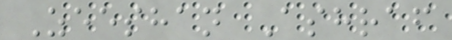Zeeshan Ashraf
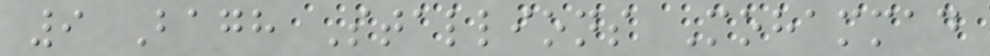9 Bagh Stallions Mohammad
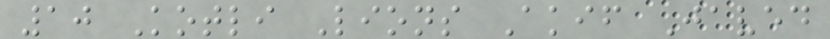10 Kotli Lions Akif Javed
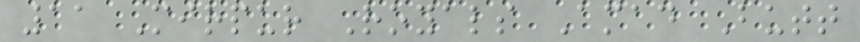11 Mirpur Royals Amad Butt
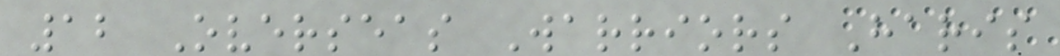12 Overseas Warriors Haris
